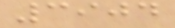3904
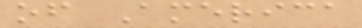of America
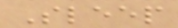Sleep
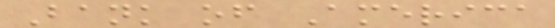Bank of America
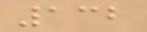132
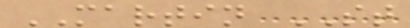MARTIN ST
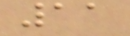11
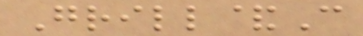Grill&C
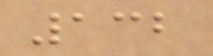132
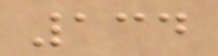134
